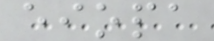eiopa
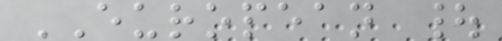EUROPEAN |
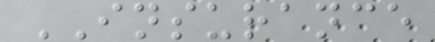INSURANCE
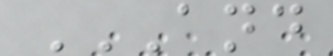AND
